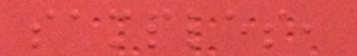samples,
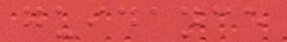guidance
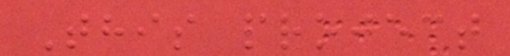This project
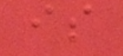is
